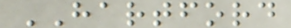HARTFORD
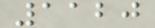1120
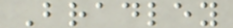Bradley
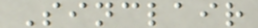Sinclair
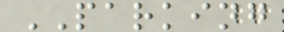PARKING
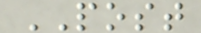POST
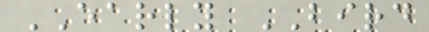EARLY BIRD
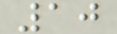10
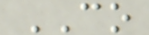CO
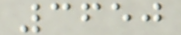3650
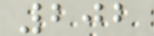202
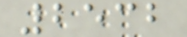2532
